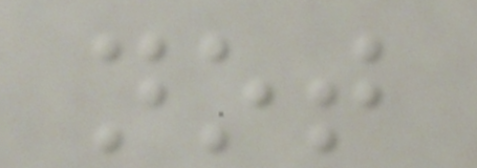not
